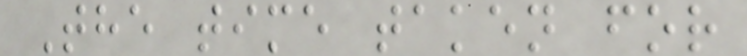The time taken for
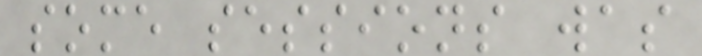some sessions was
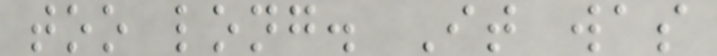too long. It was
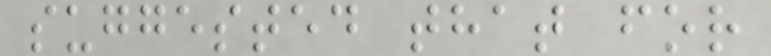suggested that for
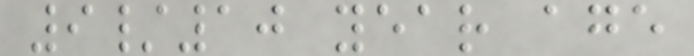9/10 year age
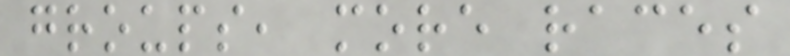groups, more races
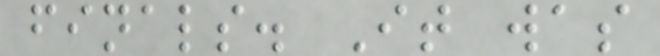finals. It was
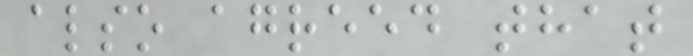also agreed that
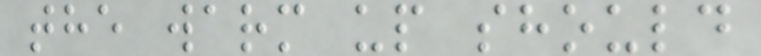the warm up should
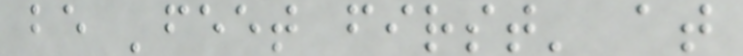be 'feet first' at
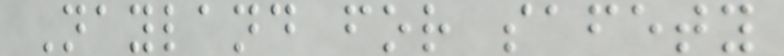Nayland for safety
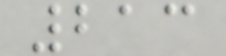213
